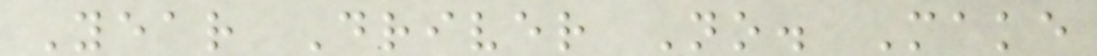Year Driver No. Make
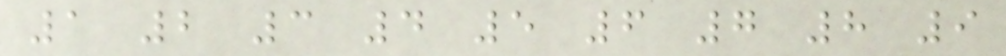1 2 3 4 5 6 7 8 9
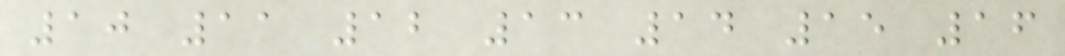10 11 12 13 14 15 16
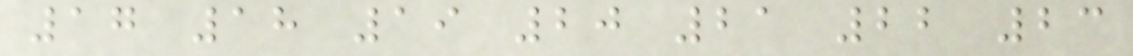17 18 19 20 21 22 23
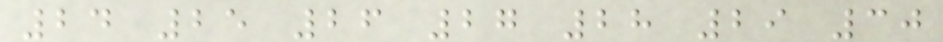24 25 26 27 28 29 30
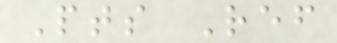Pts Ref
